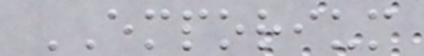EMPORIUM
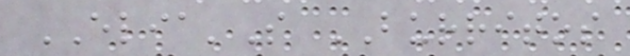ELIA'S BURRITOS
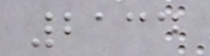2134
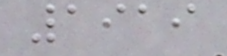1919
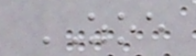ZOE
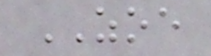ZOE
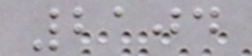2104
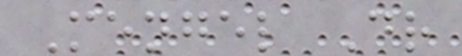Mengel Dr
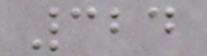324
